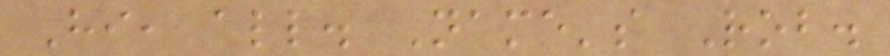Hi, all. Name's Rob.
